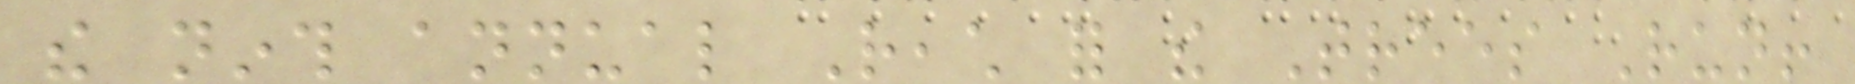the ninth annual Reach for the Trees Run!
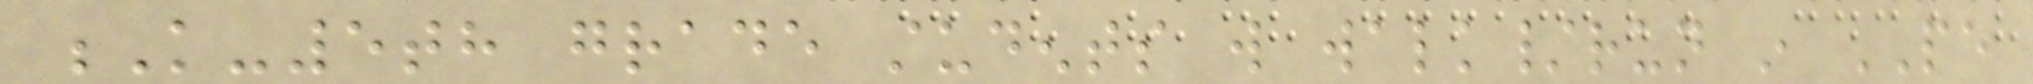K-5th grade students will walk/run in PE
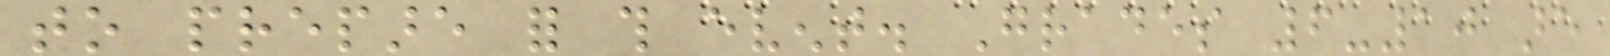to prepare for this event. Grades 6-10 are
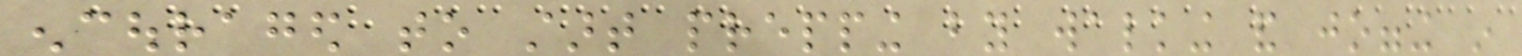encouraged to start prepping by walking and jogging in
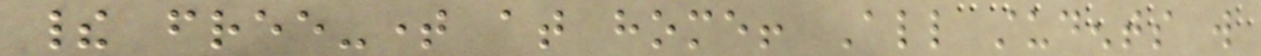their free-time at home! All students will
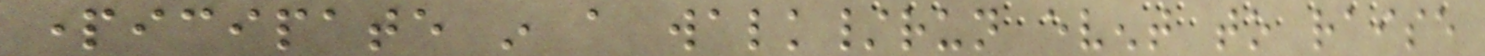participate in a walk/run event to raise
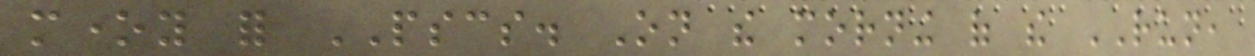money for PSCS. On the morning of the RUN,
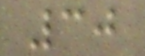30
